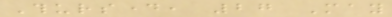Thursday, 27 May
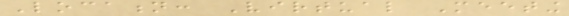Location: Virtual Meeting
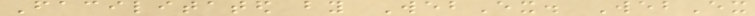Facilitated by WebEx. WebEx
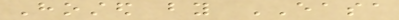Hosted by EASA
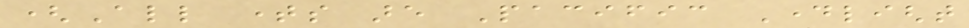(All times are Pacific Daylight
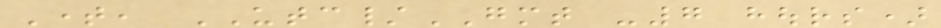Time, UTC/GMT -7 hours)
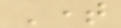Time
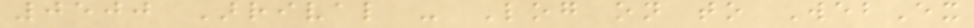0500 Arrival - Log on to WebEx
